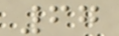67
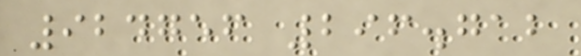924756 296.712
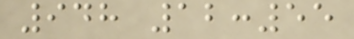948 12:55
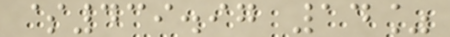$439.97 14%
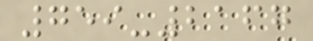759-2167
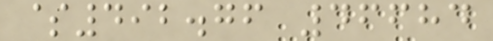$492.76 46684
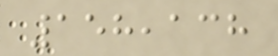158,138
